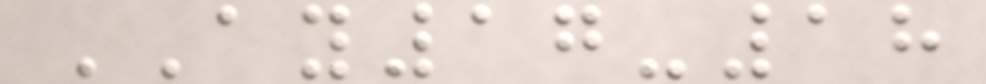AY17-18
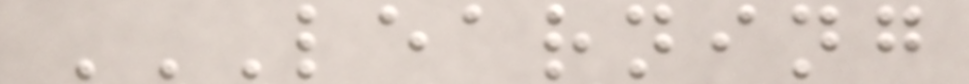LEARNING
